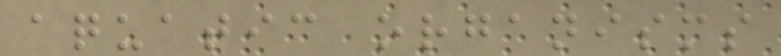aquatic organisms
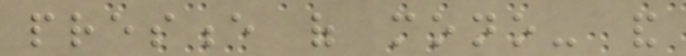presence of mono- and
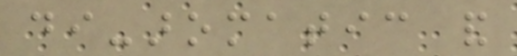di-aromatic and
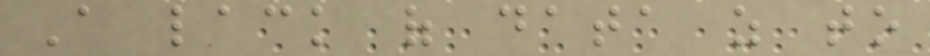A lack of data as to
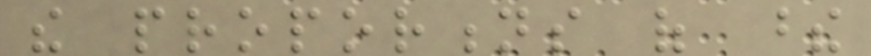the proportions of these
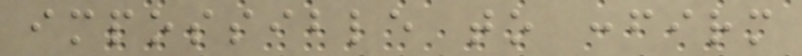impossible to confirm
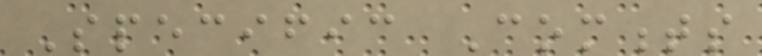Specific Comments
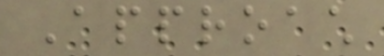Approach
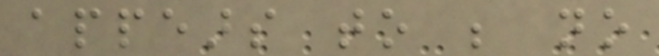appears to be no
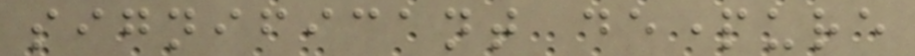significant departure
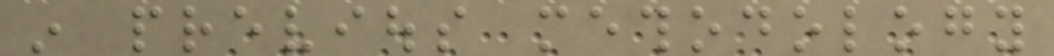in previous methodology
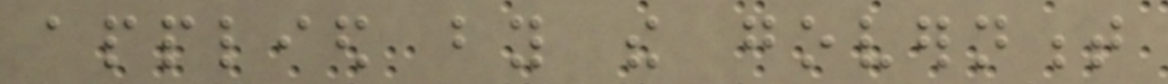applied by the government
